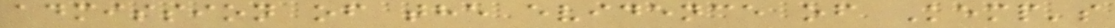admission of the evidence of Kemp's
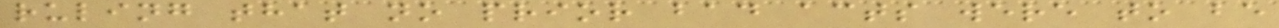ruling that no prior bad acts were to be
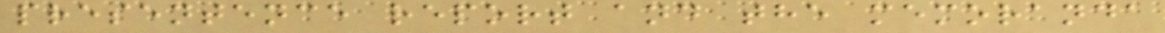presentence report and the memoranda
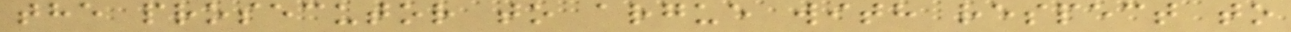the prosecutor to argue with respect to
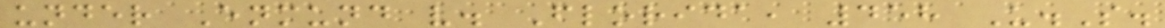under Enmund v. Florida, 458 U.S.
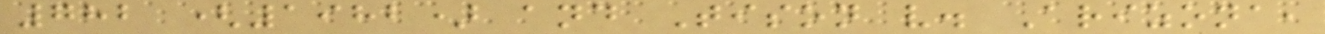782 (1982) and Tison v. Arizona,
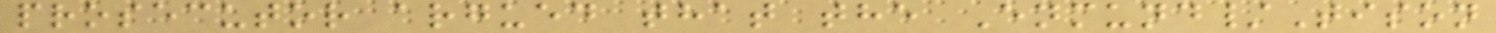prosecutor argued that the Enmund/Tison
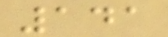141
